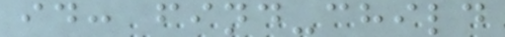id: find-child
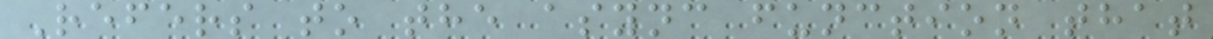Refers to the async function that
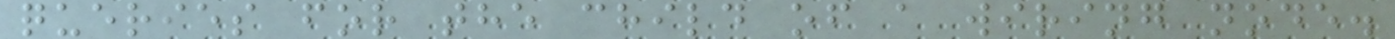queries for the child of a wiring node.
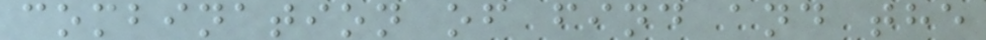combination of find and the
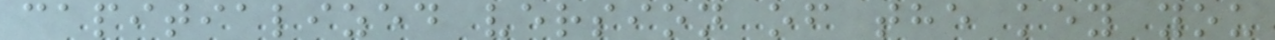capitialized version of the key you
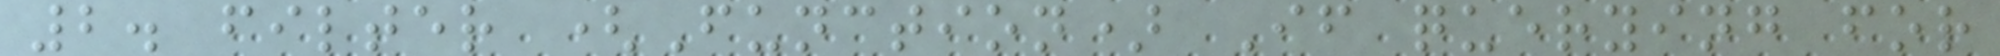2. filter (Function) If querying for
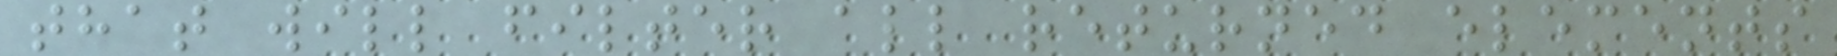that will filter all returned elements
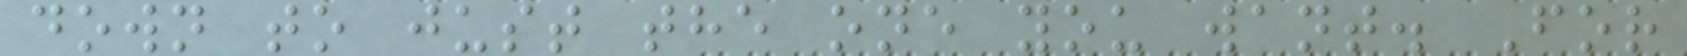down to just the one you want. For
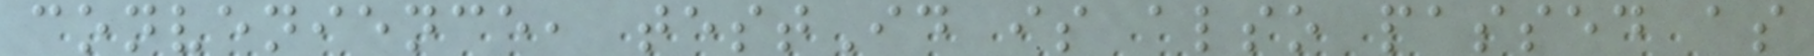convenience, testId is also passed as
